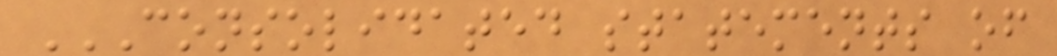CONSOLIDATED STATEMENTS OF
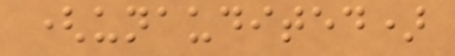(unaudited)
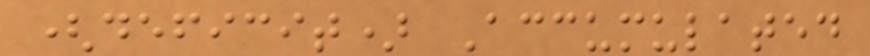(deficit) Accumulated
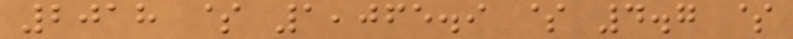2018 $ 1,065.9 $ 4.7 $
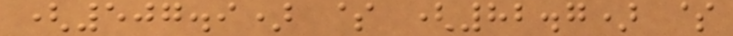(507.9) $ (82.7) $
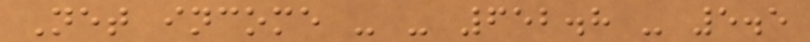Net income - - 652.8 - 5.5
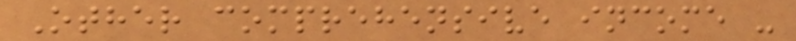Other comprehensive income -
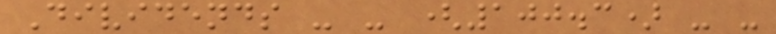Dividends - - (100.3) - -
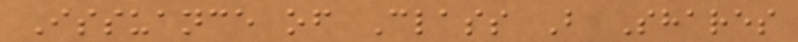Issuance of Class B Shares
